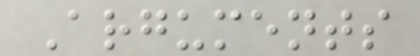Arguments
